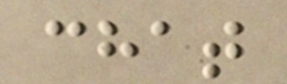chat
